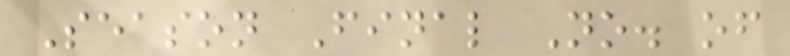Season Final No. of
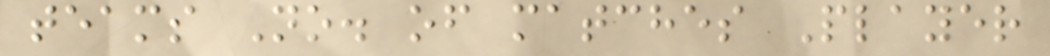teams No. of matches Player
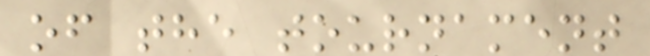of the tournament
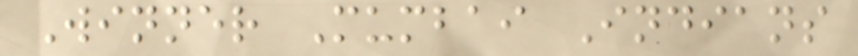Winner Mumbai Indians
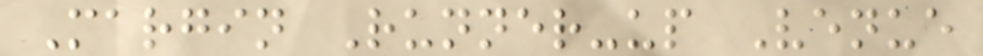Margin Runner-up Venue
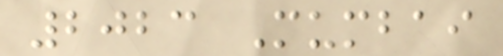2023 Mumbai
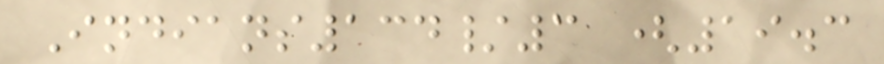Indians134/3 (19.3
